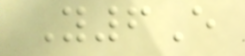Y6E
